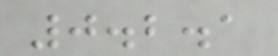0.2.1
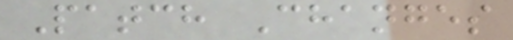Patch Changes
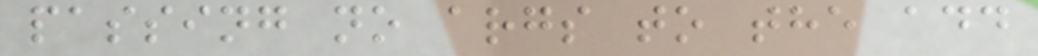passing no args to the add
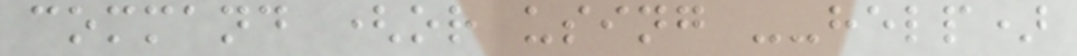command (or using --help)
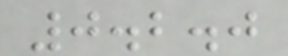0.2.0
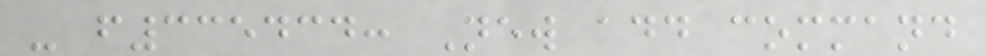- f335434: New add command
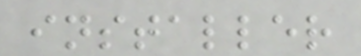installer
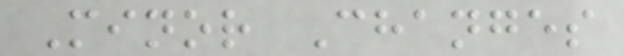Minor Changes
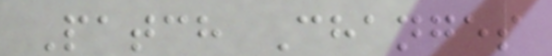Patch Changes
